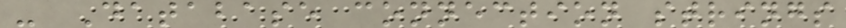- Database connection strings
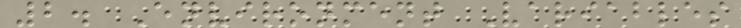2. Environment Variables
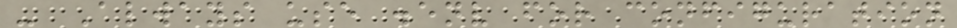- Always use .env for configuration
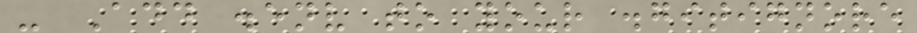- Add .env to your .gitignore
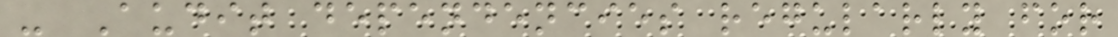- Audit dependencies regularly for
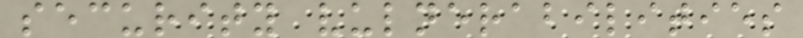security vulnerabilities
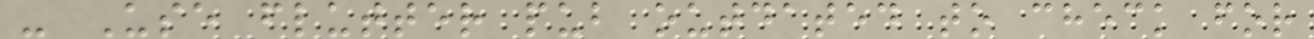- Use flutter pub outdated to check for
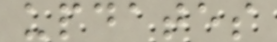updates
